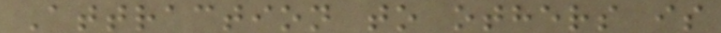Attraction to others is
